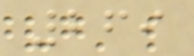269
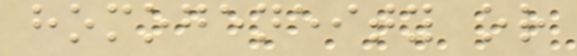homogeneity or
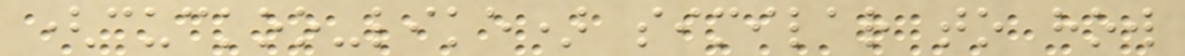(cuckoo-like) similar to how
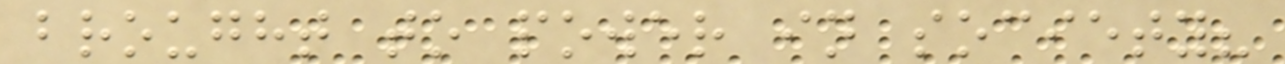brought to power in society?
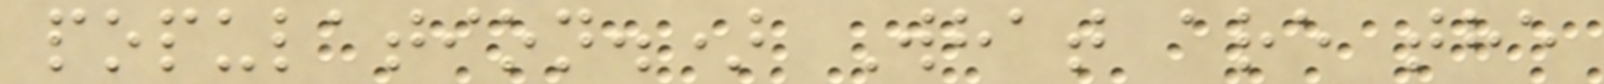population.) What are the
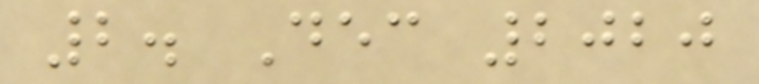2. Dec 2020
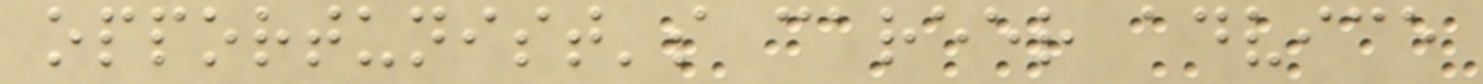opportunist's career advice
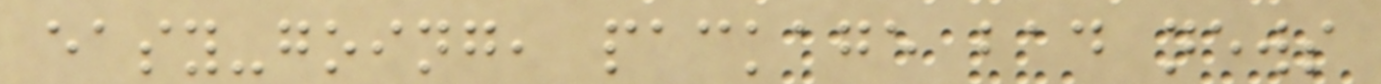easy-going, package bad news
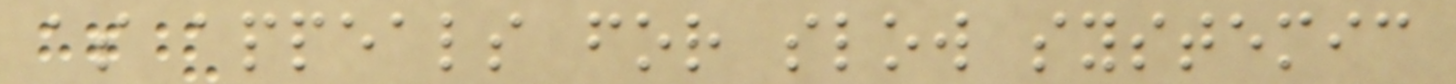as appeals for slow systemic
